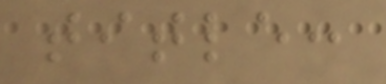title:
